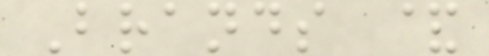Brands &
